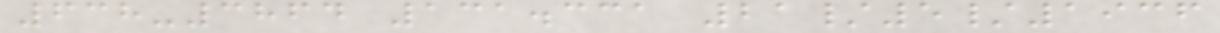638-3864 131.331 21/5/1936
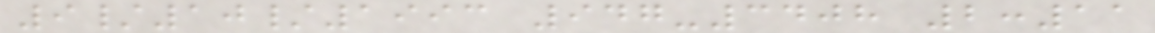9/10/1993 947-3408 2:11
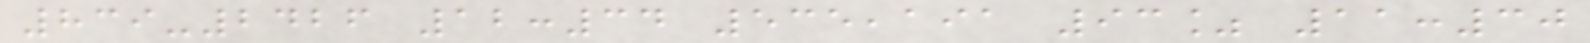839-2426 12:34 535,191 93% 11:30
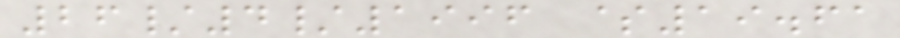26/4/1996 $19.61
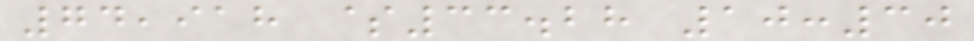74,918 $33.28 10:30
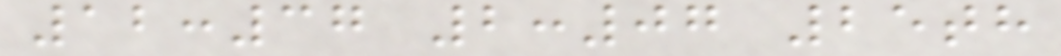12:37 2:07 25th
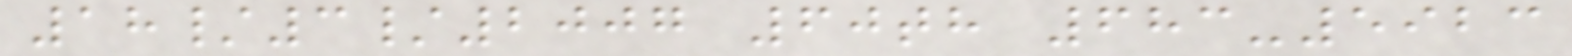18/3/2007 60th 683-5923
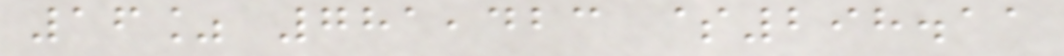16% 781,423 $298.11
